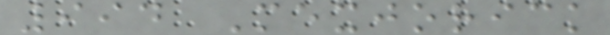994 Mexjorick
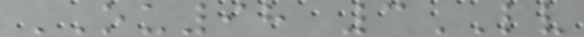OU98 3LV
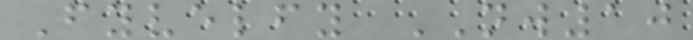Fyvelfy NW10
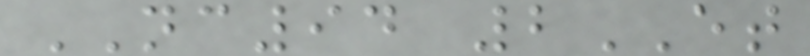NC94 2ET
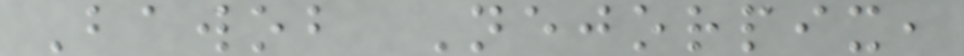Bawob Nejorpix,
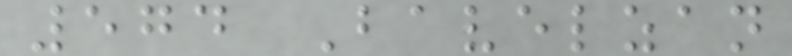574 Bavelzan
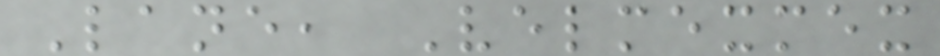Lane, Velmexmex
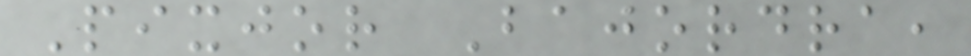Pixjor Bajordra,
